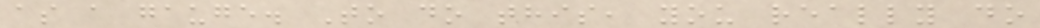as a gauge. To do this, you really do
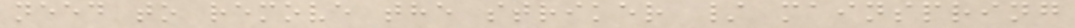need to remove the striker / mainspring
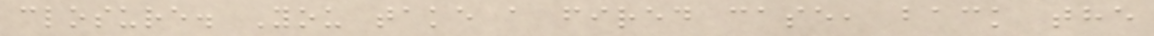closure. You take a fired case, back the
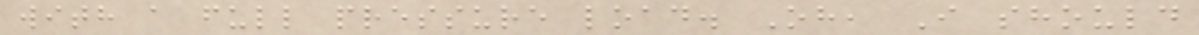with a full pressure load. Oh, I should
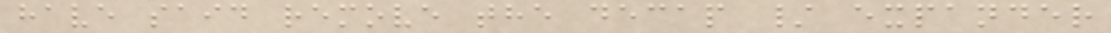have said remove the decap / expander
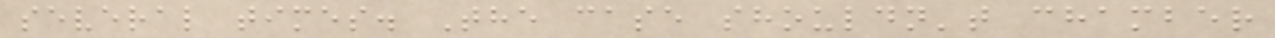several times. The case shouldn't chamber
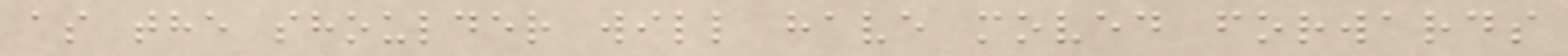as the shoulder will have moved forwards
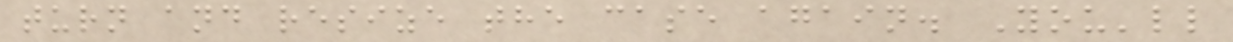turn and resize the case again. You'll
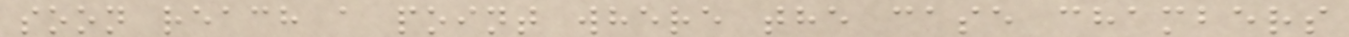soon reach a point where the case chambers
